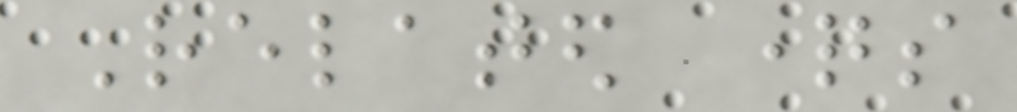Related questions
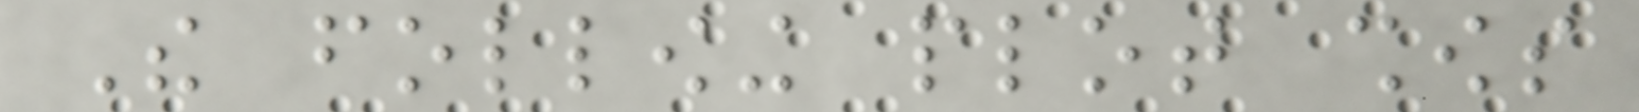The following plot shows
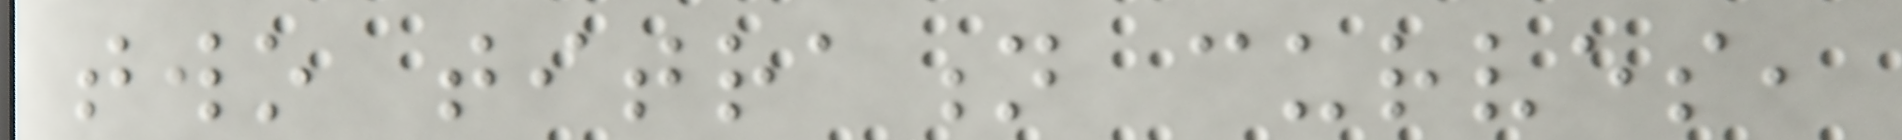two titration curves,
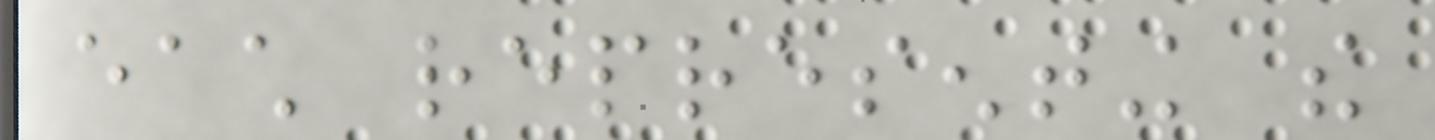each representing the
